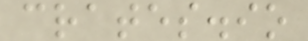crates.io
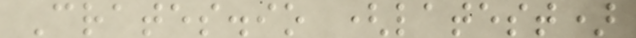Crates.io (latest)
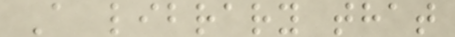A library that
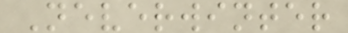Neverwinter
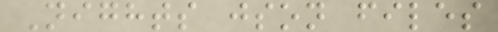Nights json files
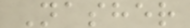Nasher
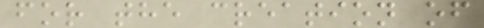for the creation of
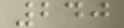240
